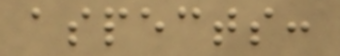aspects:
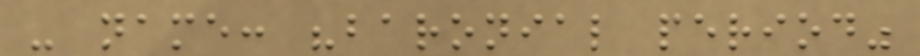- name: "baronial period"
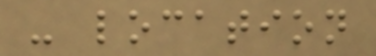- location
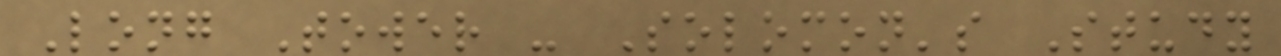Long Tower - Solomon's Study
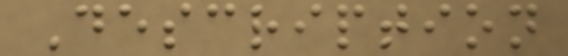Description
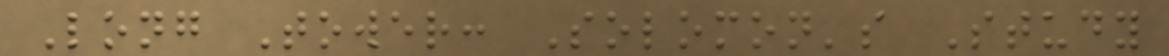Long Tower: Solomon's Study
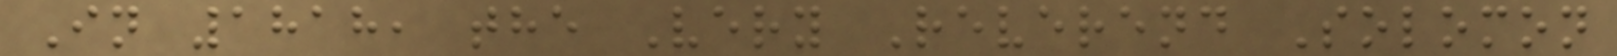In 1818, the Very Reverend Solomon
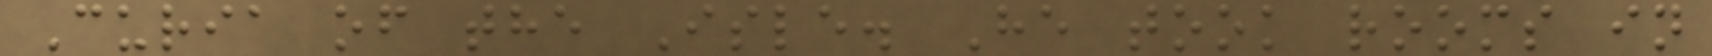Curia of the Isle. He took rooms in
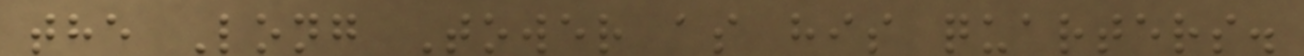the Long Tower as his quarters.
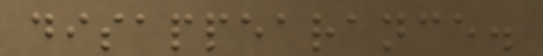disappearance.
